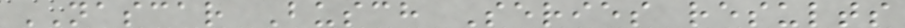NASCAR Busch Series results
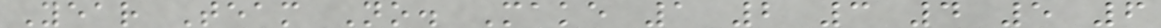Year Team No. Make 1 2 3 4 5 6
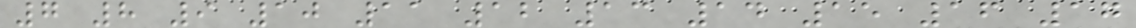7 8 9 10 11 12 13 14 15 16 17
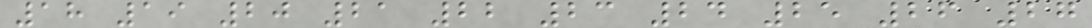18 19 20 21 22 23 24 25 26 27
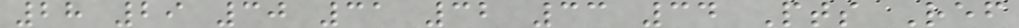28 29 30 31 32 33 34 Pts Ref
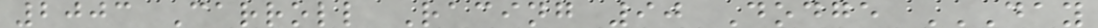2003 Carroll Racing 90 Dodge DAY
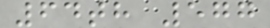64th 577
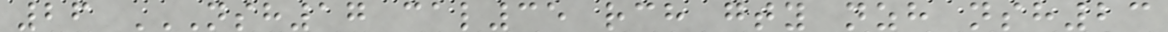26 NSH17 CAL35 RCH GTY NZH NSH23
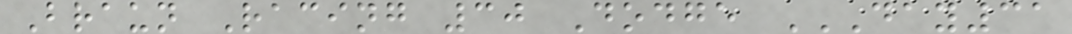Braun Racing 30 Dodge DAY31
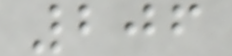206
